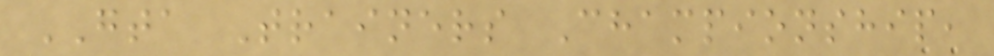GTA Trainers Championship,
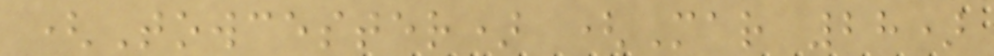(Towcester) (Mar 28)
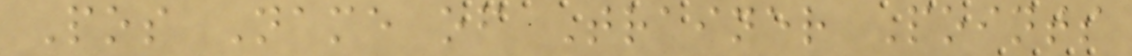Pos Name of Trainer Points
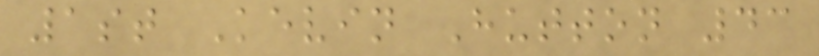1st Kevin Hutton 43
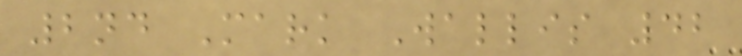2nd Mark Wallis 42
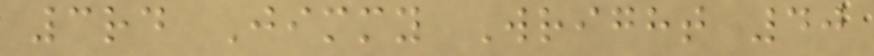3rd Jimmy Wright 40
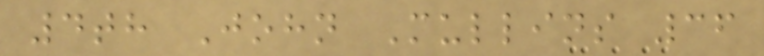4th John Mullins 36
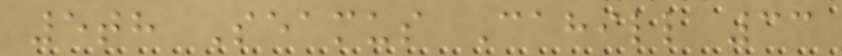5th Seamus Cahill 33
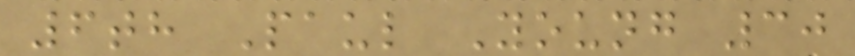6th Paul Young 30
